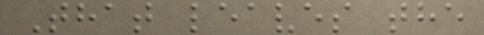That leaves the
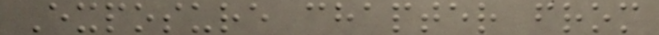Exposure chapter from
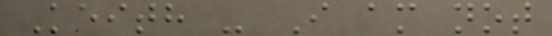Keith - I am not
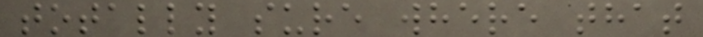totally sure where that
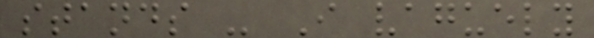stands - I vaguely
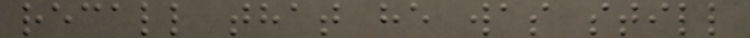recall that he was still
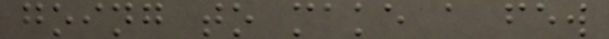going to make a few
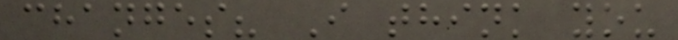changes? I think you
